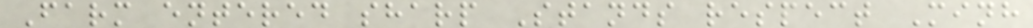Farm entered sharp Stands respect Minh
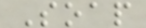Soap
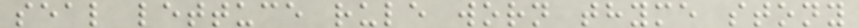seal lettuce rule worn thyme stony
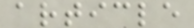article
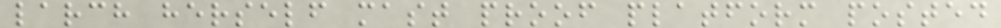larch herself mast proof platform posted
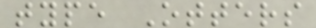type Otters
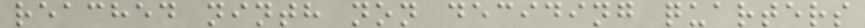reached ninth non deciding quarters
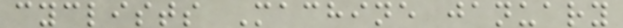cyclists Machine january
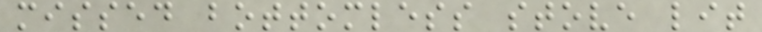missed bottomless stove lit
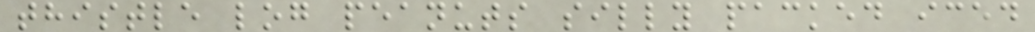thistle log peanuts silly packed iced
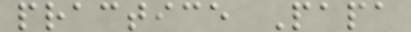practice Papa
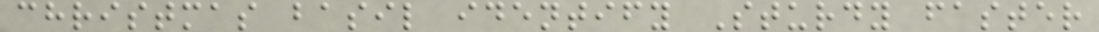christmas basil identify Sturdy faster
